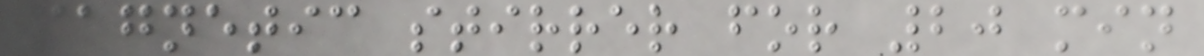magnetic stirrer for 20 min
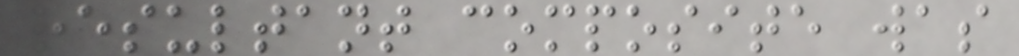resultant composite was
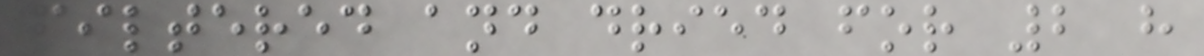filtered and dried for 2 h
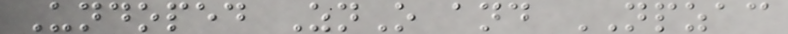Undoped ZnO and NPZAC
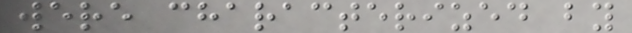were characterized by
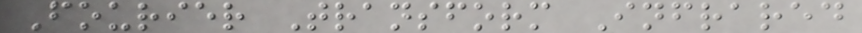Fourier Transform Infrared
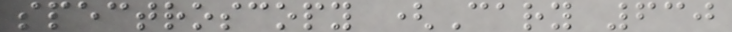spectroscopy (Cary 630
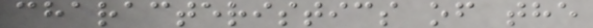characteristics of the
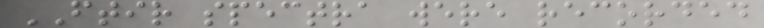FTIR spectra were recorded
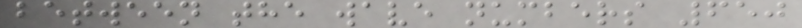between the wave numbers 650
